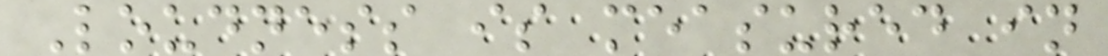Loudness is measured in
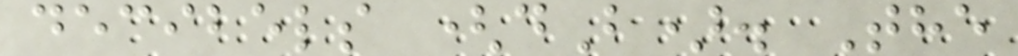decibels (dB). The
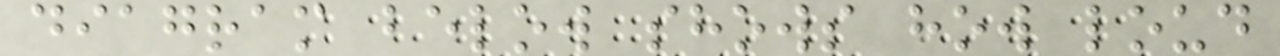diagram below shows how loud
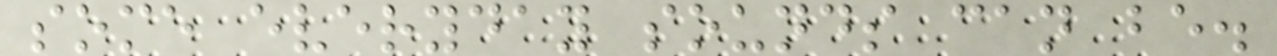some everyday sounds can be.
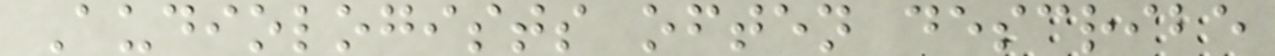Audiologists often describe
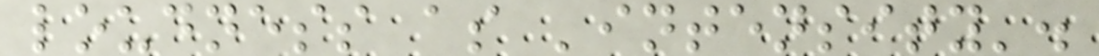loudness as 'intensity'.
